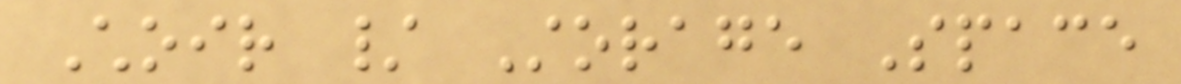Choir / Storage Space
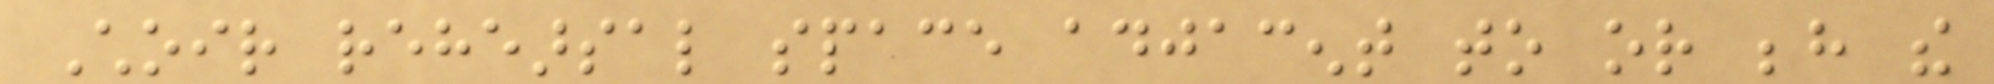Choir rehearsal space adjacent to or behind the
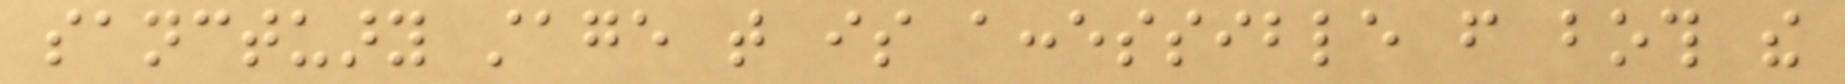sanctuary stage that is accessible from both the
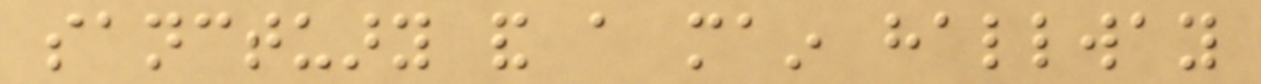sanctuary and a main hallway
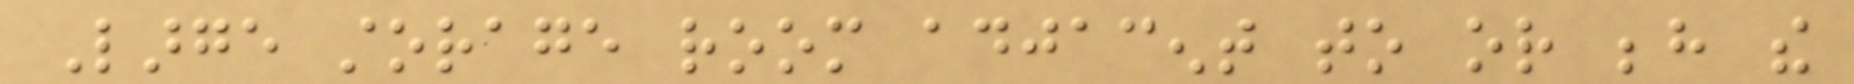Large storage room adjacent to or behind the
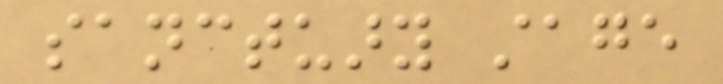sanctuary stage
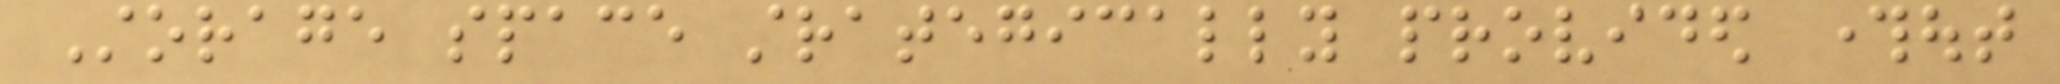Storage space strategically provided throughout
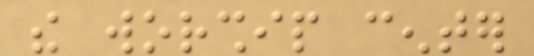the worship center
